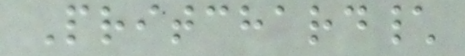Pritchard\
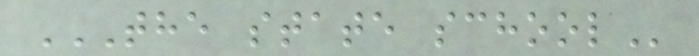THE STATE SCHOOL
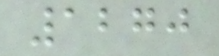1270
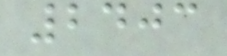2403
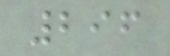296
